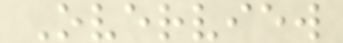Overview
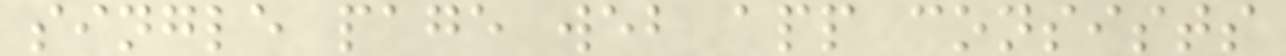single page web app consists
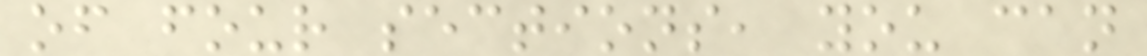of four sections, you can
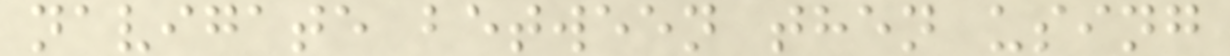navigate between then using
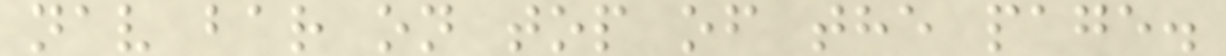nav bar on top of the page.
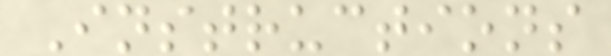Instructions
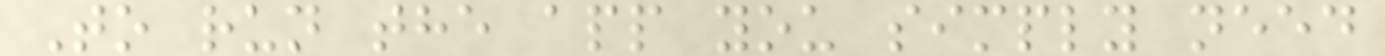To run the app you simply need
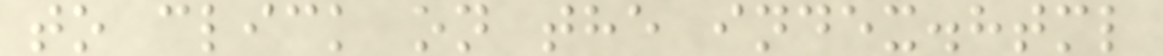to click on the index.html
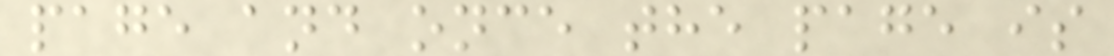page and once the page is
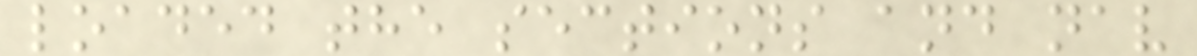loaded the sections and nav
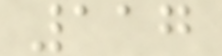117
